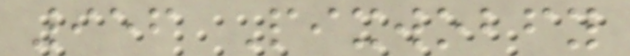956 Pixwobfy
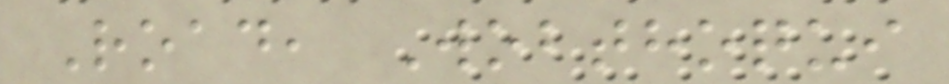Road, Wobthoqui
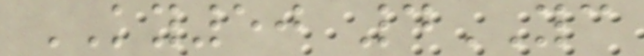KY50 4YC
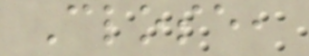Close,
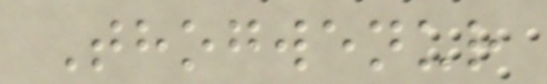Thogwenur
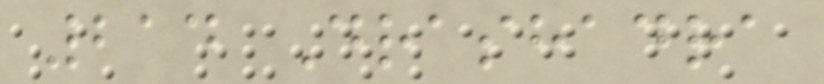214 Drashadra
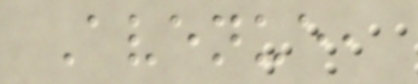Avenue,
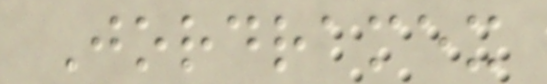Jordramex
